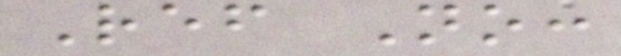Ref No:
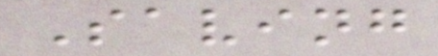Saving
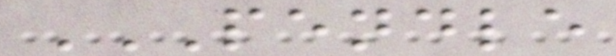PENDLE
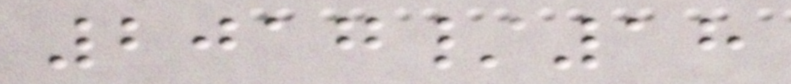2017/18
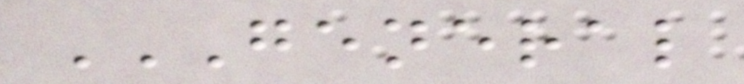GENERAL
